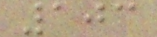103
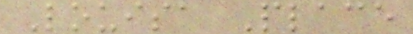Louisa Place
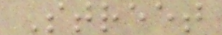Street
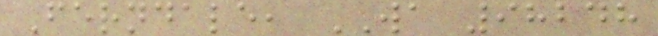Ferndale, WA 98248
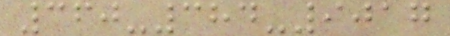360-384-9017
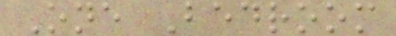One Bedroom
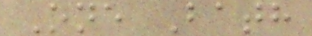One Bath
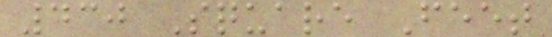430 Square Feet
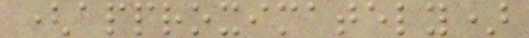(approximately)
